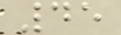45
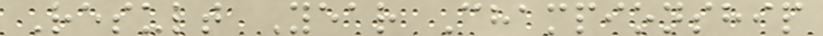Result Year Championship
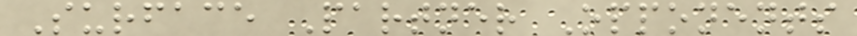Surface Partner Opponents
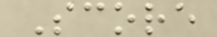Score
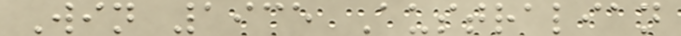Win 1935 Australian
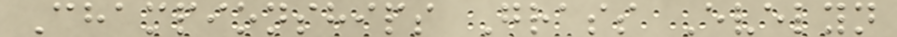Championships Grass Evelyn
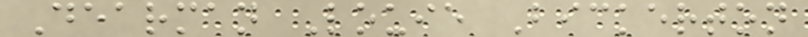Dearman Louie Bickerton
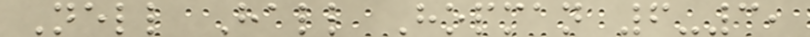Nell Hall Hopman 6-3,
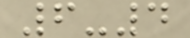6-4
